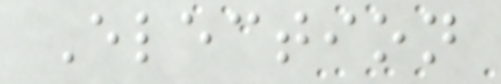Election
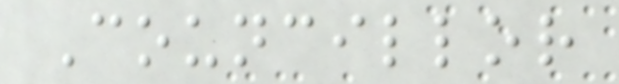Councillor
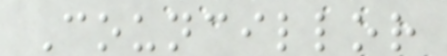Councillor
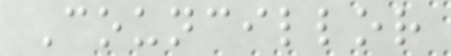Councillor
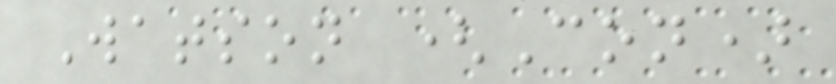Watson (Con)
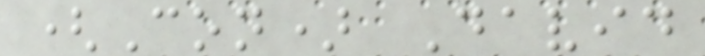(Con) David
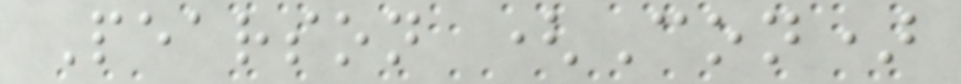Pearson (Con)
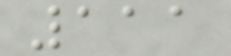111
